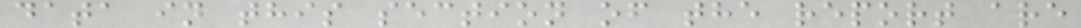data in this section of the report are
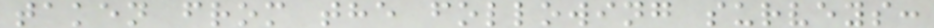taken from the following surveys:
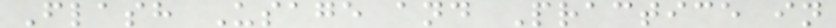Flash Usage and Practice in
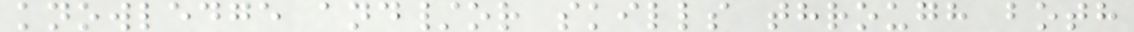knowledge and/or skills through both
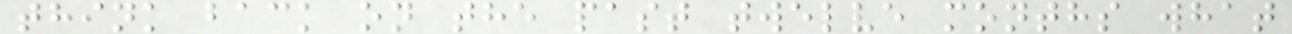think back on the past twelve months what
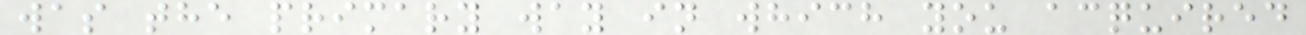was the primary way in which you acquired
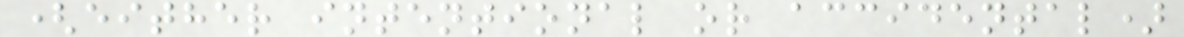(either intentional or accidental)
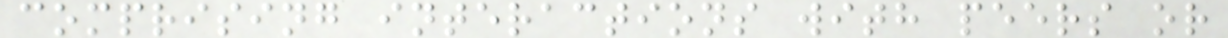comprising interactions with peers or
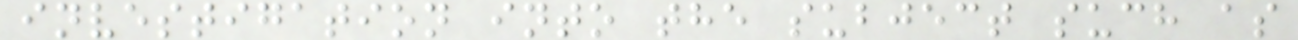investigation into the subject such as
